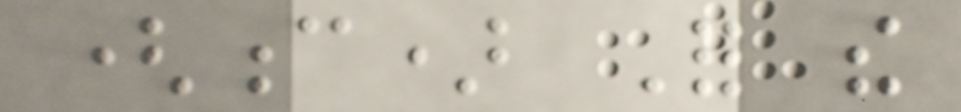(c) For the
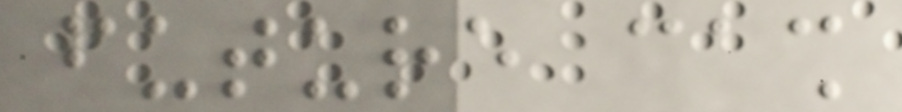future cash
